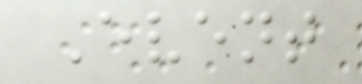Event
